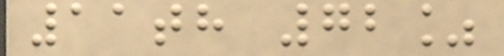11th 72%
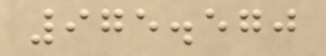975.570
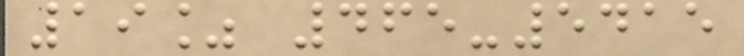19% 465-5415
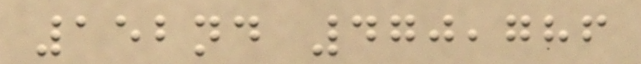152nd 470,786
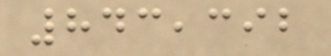843,392
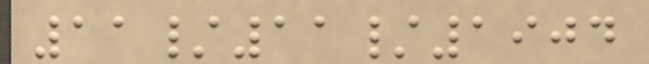11/11/1904
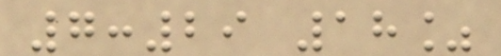7:29 18%
